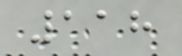118
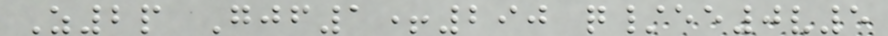Z2p Gjf1+290 q/ee0v5
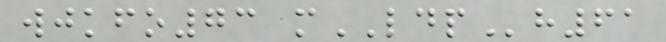wjkfo73 mLDPh61
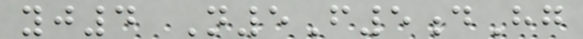yj4 N5F5dHg
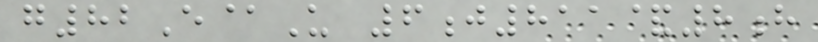g82E@U 6j811&8h
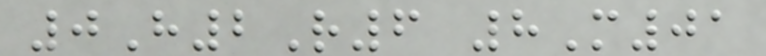0H2R6 8M01
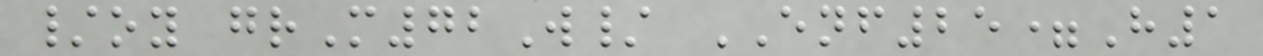/oy grM72W/ ENF25=H1
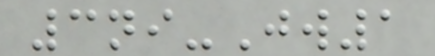3ni-Jw1
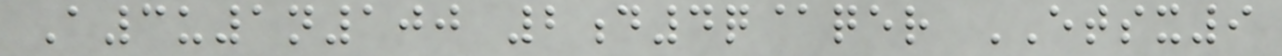A3u1n100 2d4q@qer ETSX9
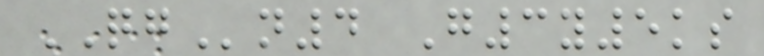QGn4 G3y5ks
